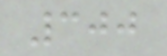300
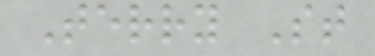Terry St
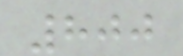800
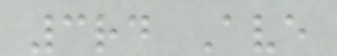3rd Ave
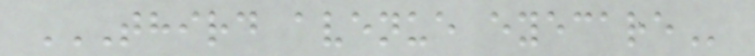THIRD AVENUE EYECARE
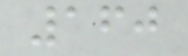160
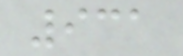931
